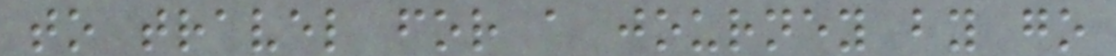to travel for a journey by go
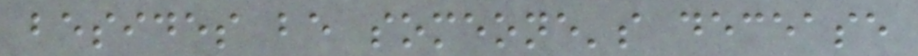besides be someone's decease
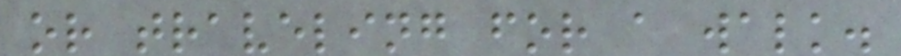or traveling for a walk.
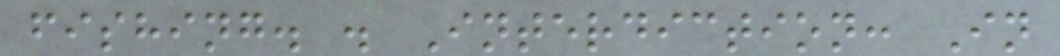fishing. . Interdiction: In
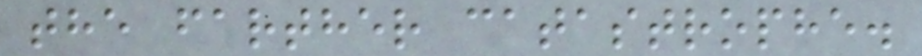the farther catastrophe.
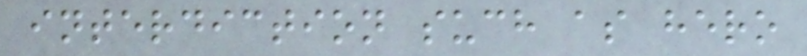interdiction such as hero
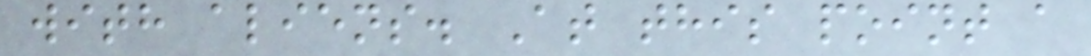with aliens. At this point a
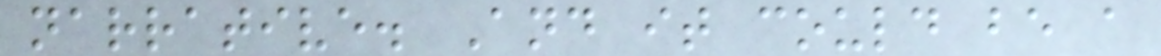narrative. And it could be a
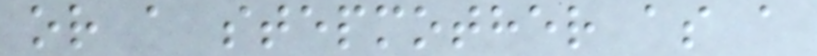or a stepmother as a
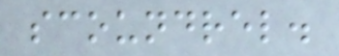scoundrel.
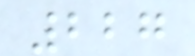227
